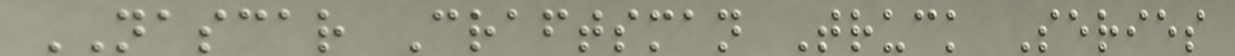NASCAR Craftsman Truck Series
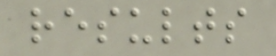results
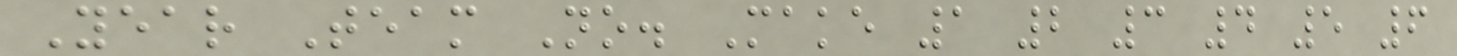Year Team No. Make 1 2 3 4 5 6
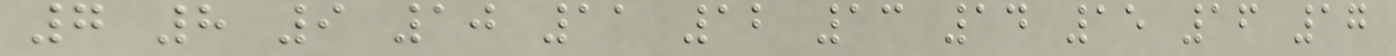7 8 9 10 11 12 13 14 15 16 17
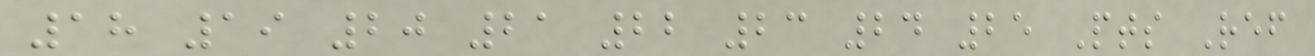18 19 20 21 22 23 24 25 Pts Ref
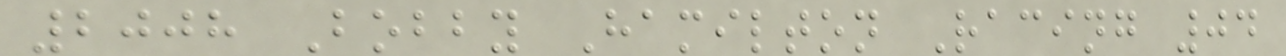2008 Bobby Hamilton Racing 04
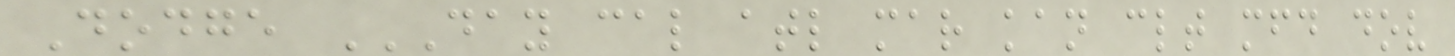Dodge DAY CAL ATL MAR KAN CLT MFD DOV
